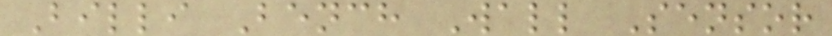Billi Bench Wall Sensor
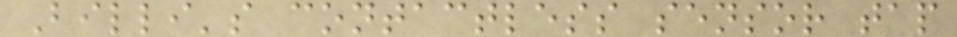Billi's contactless sensor tap
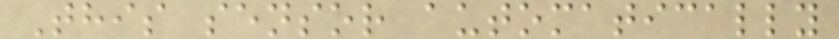This sensor automatically
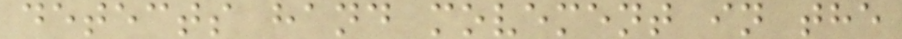detects hand movement in the
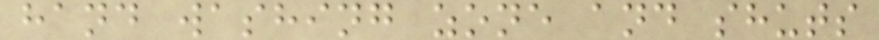hand washing zone and shuts
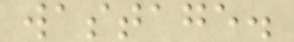wastage.
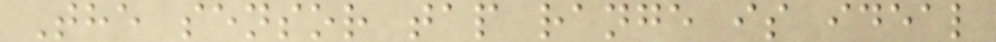The sensor tap range is ideal
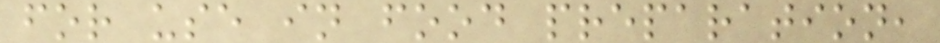for use in food preparation,
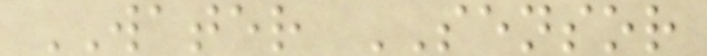WATER SENSOR
